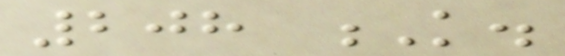208 K.
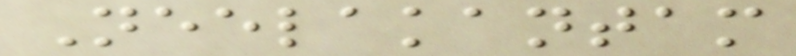Neelakantam
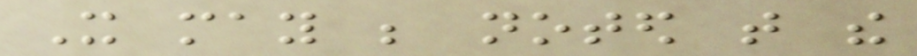It may be noted that the
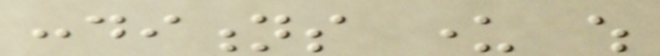conditions under which
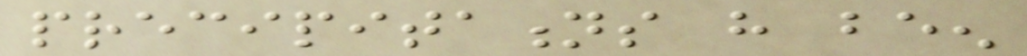precipitations have been
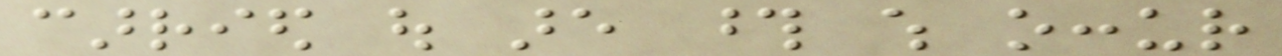carried out are those which occur
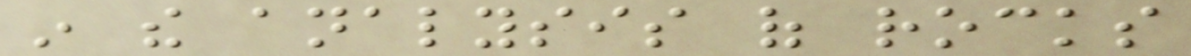in the analysis of rocks
